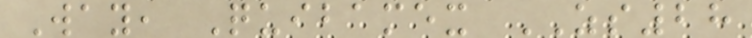Way, Quibamex ZS28
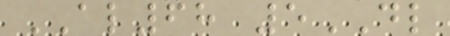AL68 5DL
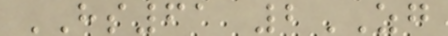HS61 2ZG
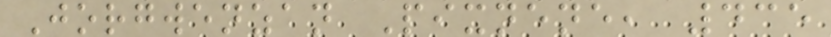Jorgwenzan Pixnene, 435
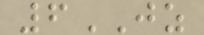6JZ
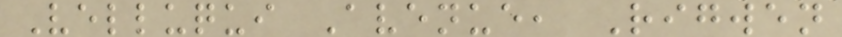Velluqui Avenue, Rigwen
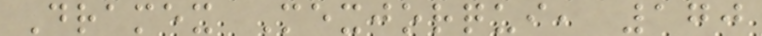Dramex Mexjorqui, 170
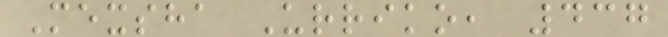Mexsha Urriko, 437
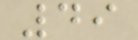49
